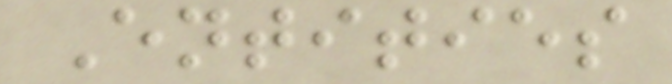Entities
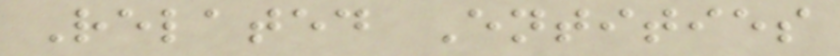Related Entities
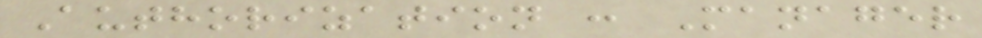Authorization : Manager
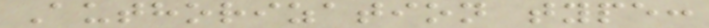Authorization type:
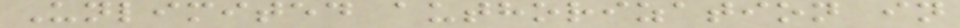Unlimited authorization in
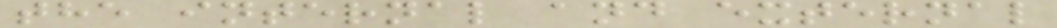the internal and external
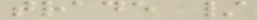trade /
